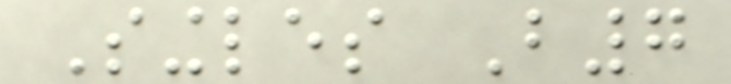Singles B7
